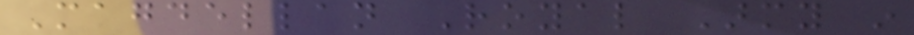Magdellan Royal Army in
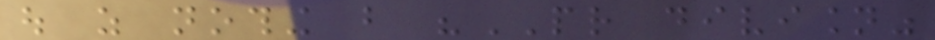out as nothing but "PR division"
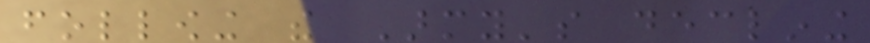following the Army's declining
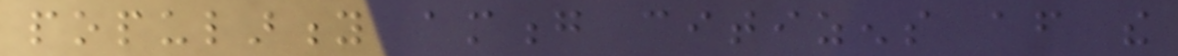popularity among citizens after the
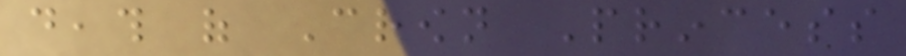death of Crown Princess
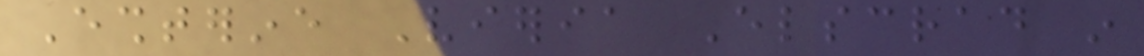Eshterine Vieria Elscrad in
